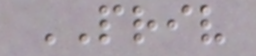PRIV
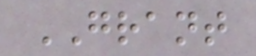GRANT
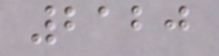2120
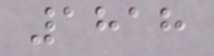1818
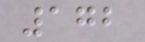172
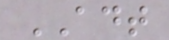ADT
